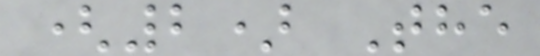(2) The
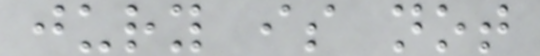jury is not
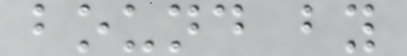bound by
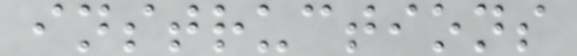instructions
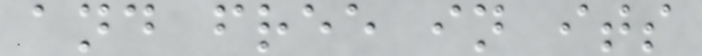and free in its
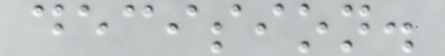decision.
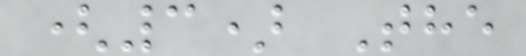(3) The
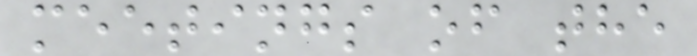meetings of the
